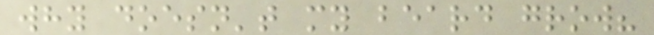why doesn't my beard grow?
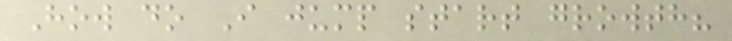How do I jump start growth?
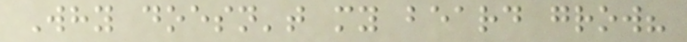Why doesn't my beard grow?
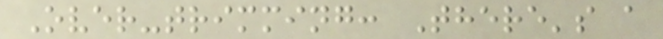Over-trimming: There's a
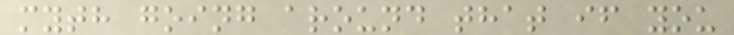myth going around that if you
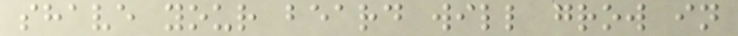shave your beard will grow in
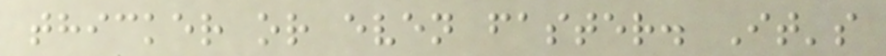thicker or even faster. It's
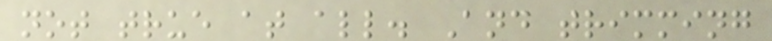not true at all. And trimming
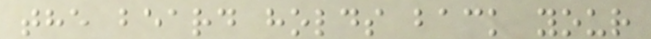the beard holds back your
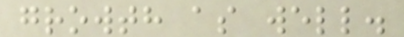growth as well.
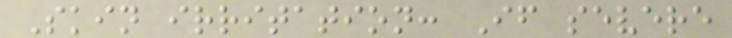Skin irritation: If severe
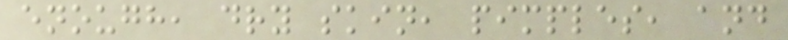enough, dry skin, pimples, and
